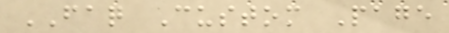FAQ Custom Page
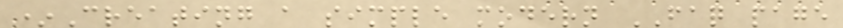*Creating a simple modern FAQ page
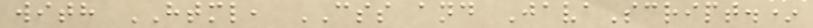with HTML, CSS and JavaScript.*
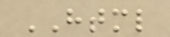HTML
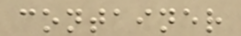container
